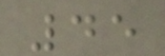45
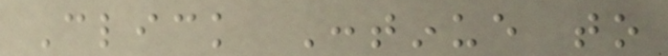Click Continue to
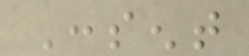Consent
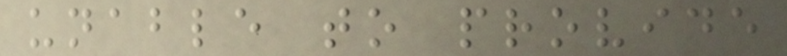unable to provide
